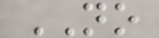NO
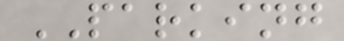PARKING
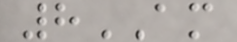8AM
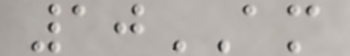10AM
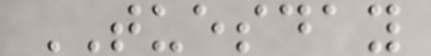TUESDAY
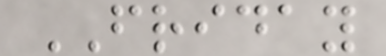FRIDAY
